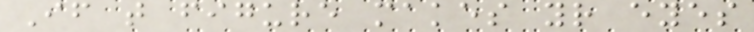If that figure makes your eyes
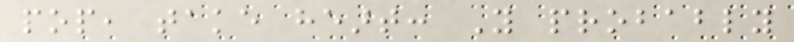pop, take heart: You probably
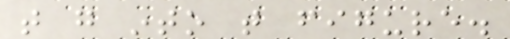that go into that figure.
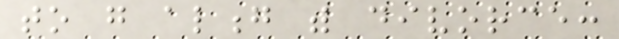to go along with divorce:
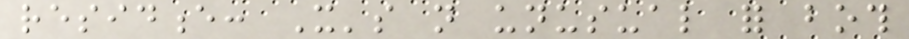residence: It's not unusual for both
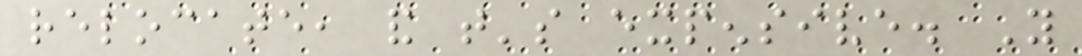relocate, and that's expensive. You
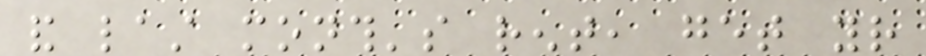and last month's rent, get your
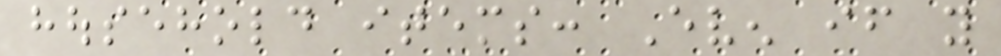household items: Even if you
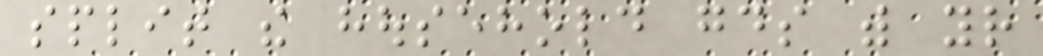split the household goods with your
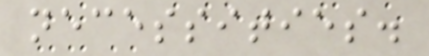necessities.
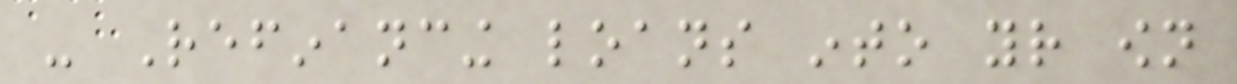- Refinancing loans into your own
